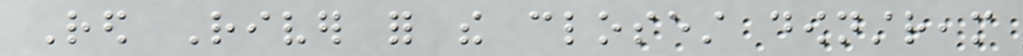Red River for the closest downstream
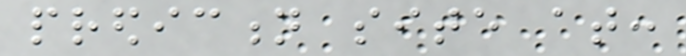prediction site at:
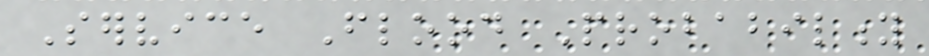Service Flood Probability
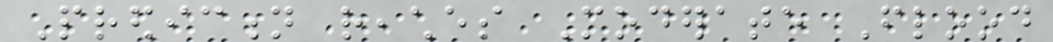Prediction reaches Moderate Flood
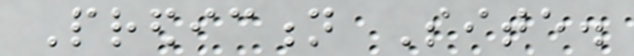Prediction Site.
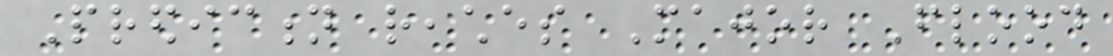Prediction reaches Major Flood
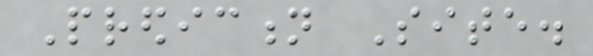Prediction Site.
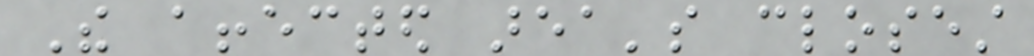The affected area's closest
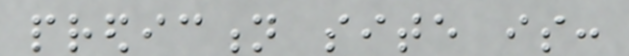prediction site is:
